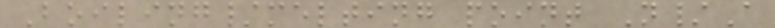Boiling/melting point N/A
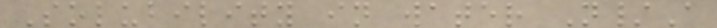Solubility in water N/A
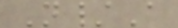N/A
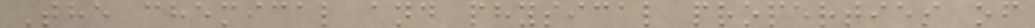The chemical and physical properties of
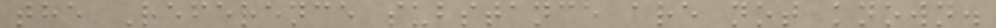the Reference substance are not known.
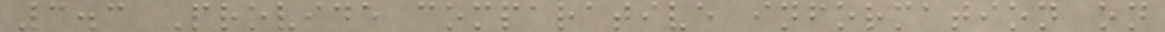3.3 Provide comparative information on
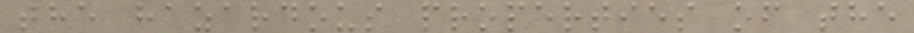the hazardous properties of the
